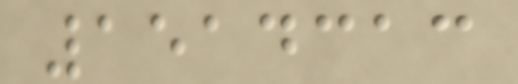1514313
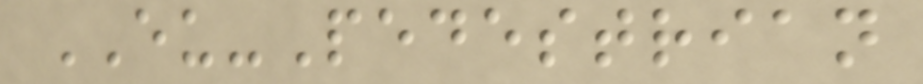EU-Pedestrian
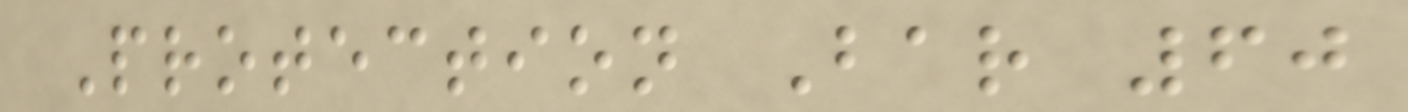Protection Bar 60
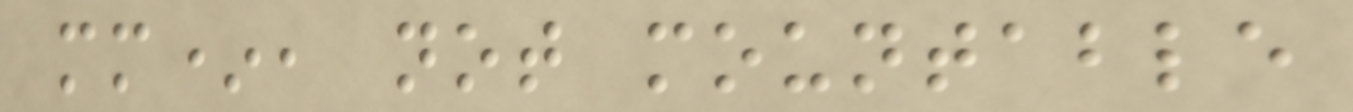mm*, not mountable
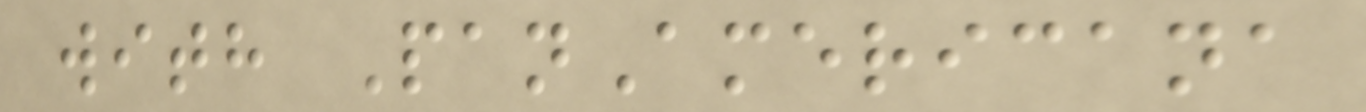with PanAmericana
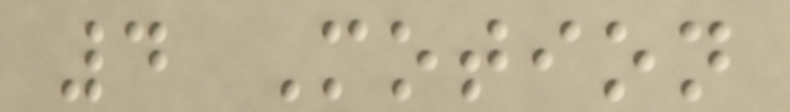4 Motion
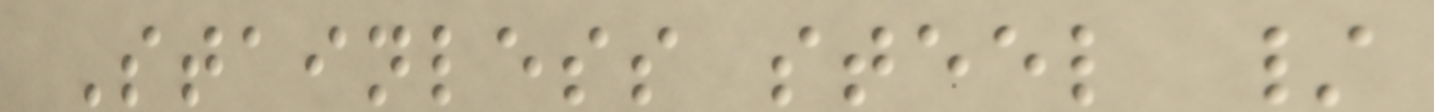Stainless steel /
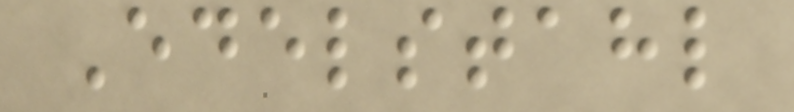Edelstahl
